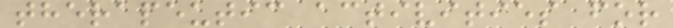therapeutic activities for
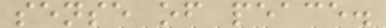sense of peace.
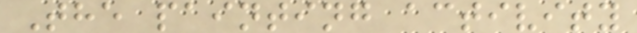The painting activity
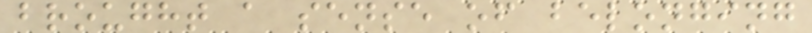brought a sense of belonging
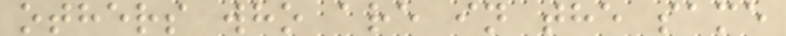others who are in the same
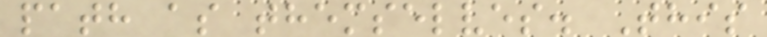path as themselves. This
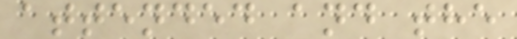attended and the
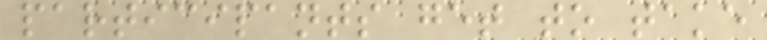participants get to take
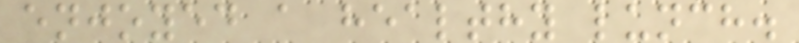enjoyed a healthy lunch.
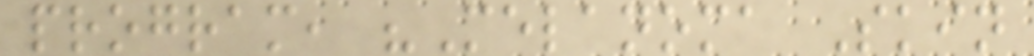program, "Melanoma Skin
